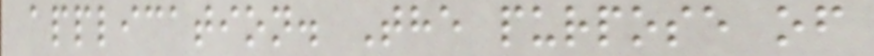application. The purpose of
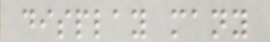display many
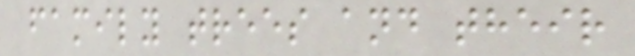family trees and their
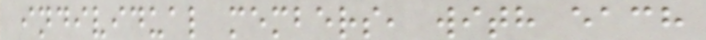individual members, with each
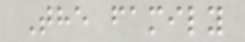The family
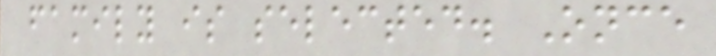family is selected. Once
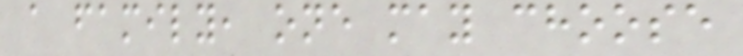a family, one may choose
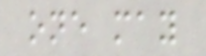one may
